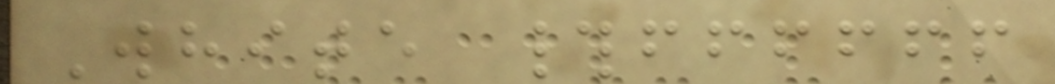White #ffffff
